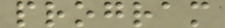program
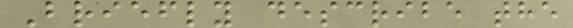Briefly describe the
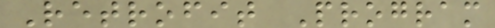Retrofit Program
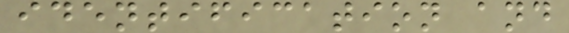identification and
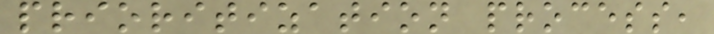prioritization process,
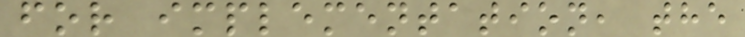for implementation, the
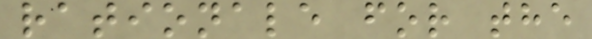rationale for the
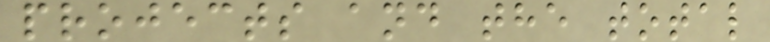projects and the total
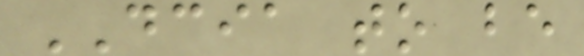DCIA to be
